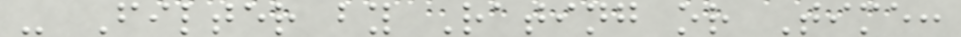- Filter by Rating or Time:
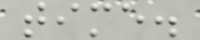time.
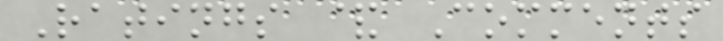Ratings & Comments
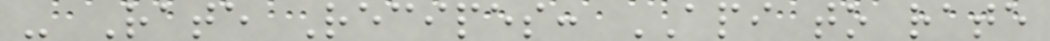- Rate Recipes: API to rate
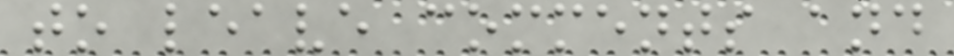to leave comments and
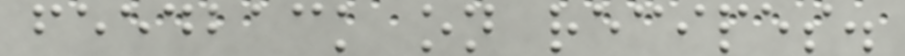feedback on recipes.
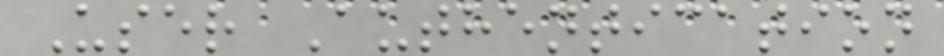User Authentication
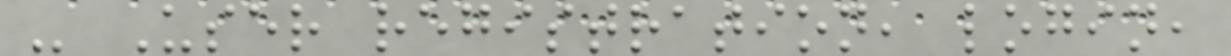- User registration, login,
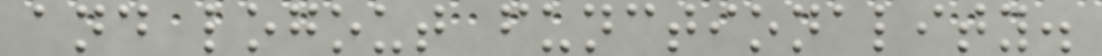and logout functionality.
